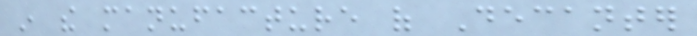in the manufacture of Decanter
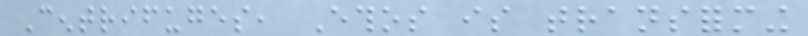Centrifuges, Ethos is transforming
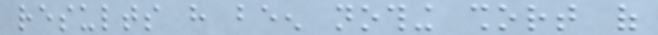results have been nothing short of
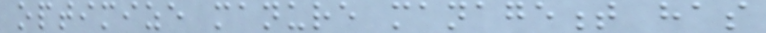optimize manure management has
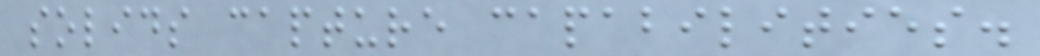solids capture capabilities.
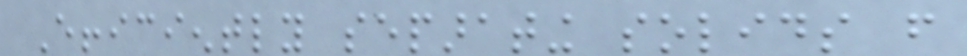Efficiently separating solids from
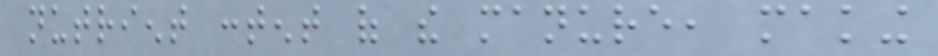nutrient content of the manure, making
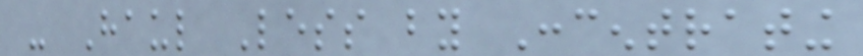- Haul Less by Concentrating
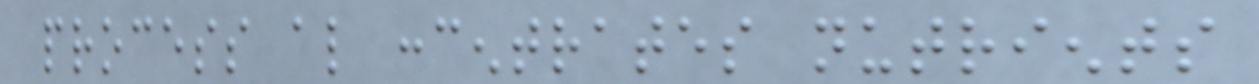process also concentrates nutrients
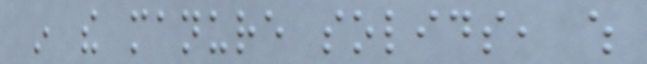in the manure solids, which
